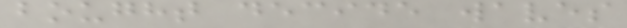bought decide waves
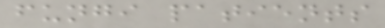fungi patients
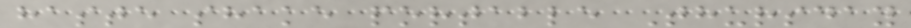haste shake portable Thursday
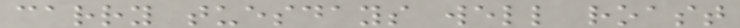carry tuesdays well roast
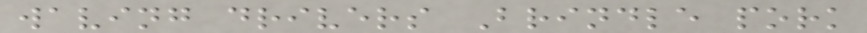waving drivers Brindle pork
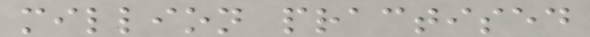million practised
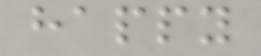happy
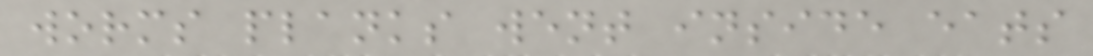worms planks went inside eats
